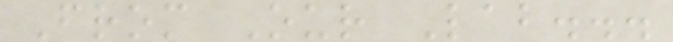From Our Lab...
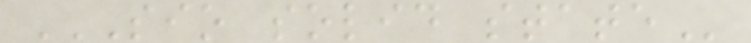SIO SOLID STATE
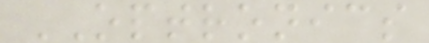OPTRONICS
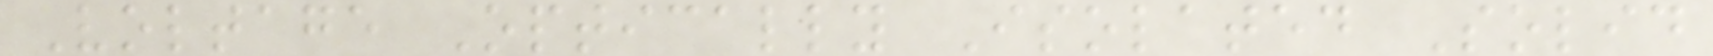Voltage Optically Isolated Solid
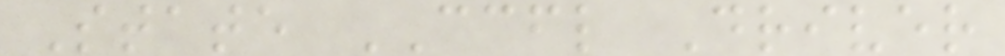State CCFL Driver
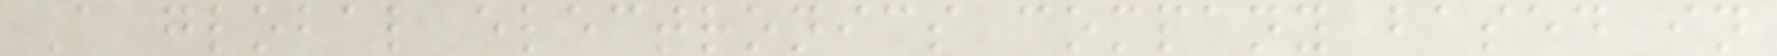A global electronics company based in
